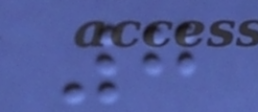7
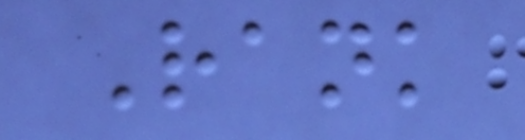Rank
